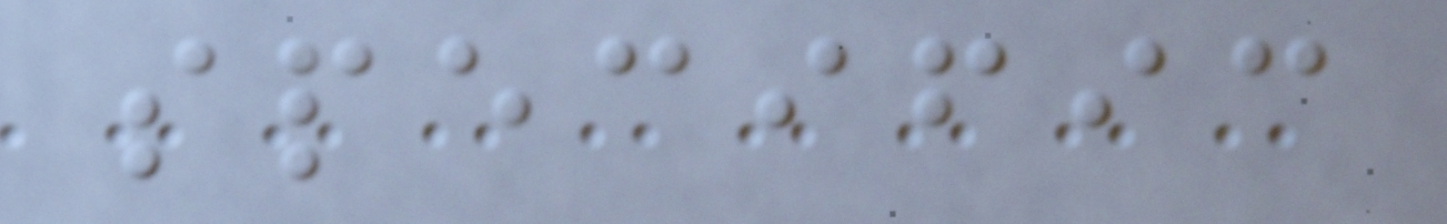specific
